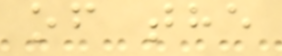of the
